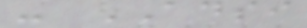- ADSI
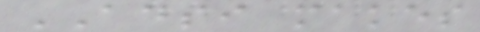ADSI makes
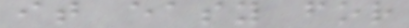it easy for
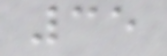35
